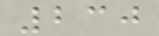230
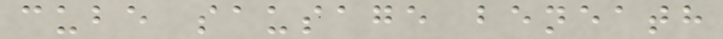cube sausage beneath
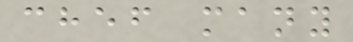chef many
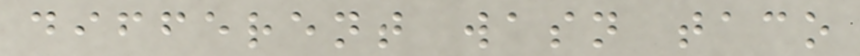different wasn taco
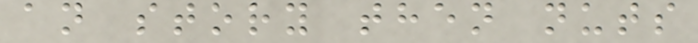an story then nuts
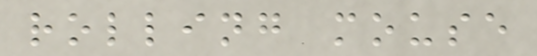rolling mouse
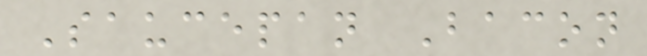Saucepan Bacon
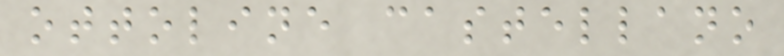ottoline castellano
